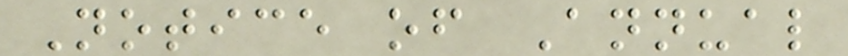Notice of Annual
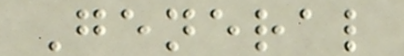General
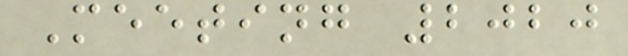Meeting 2020
